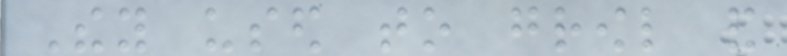They used to growl and
